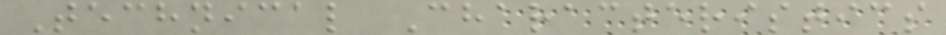Technical Characteristics
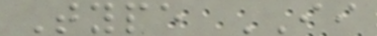Type II
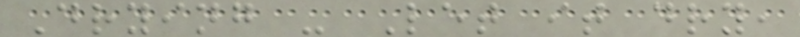Drying - Let it dry,
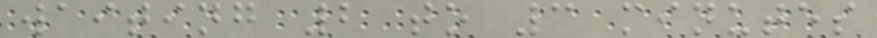waiting 2 to 3 minutes
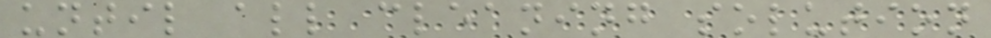until all cleaning solution
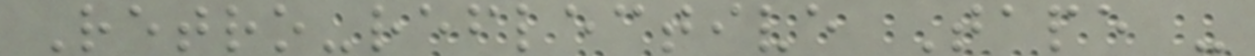Retro-reflective Tape -
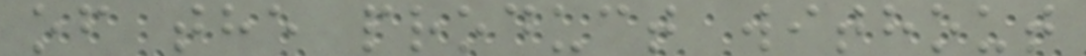of the product without
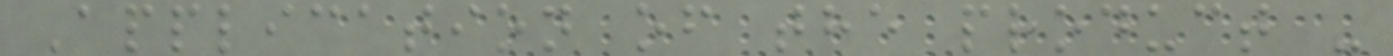Application of the product -
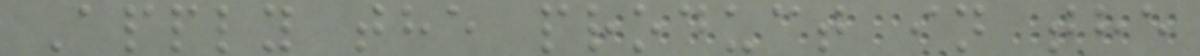Apply the product in the
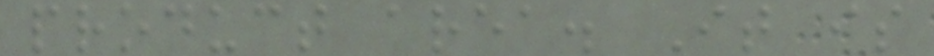product area. It is
